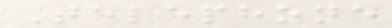Telephone
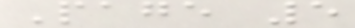Page 5
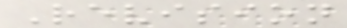Revision
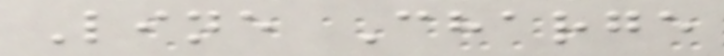Line Charge
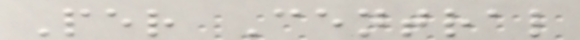Per Central
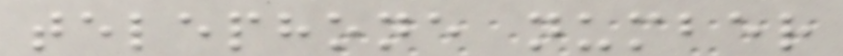telephone number
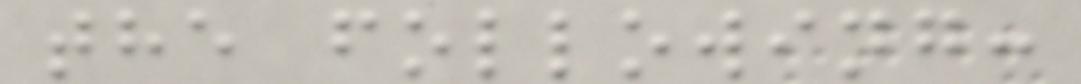the following:
